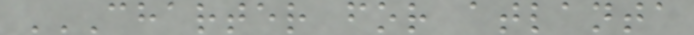CHARTER FOR ATLANTA
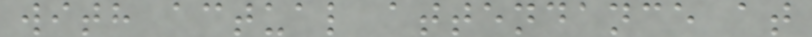with actual attendance at
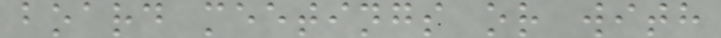board meetings or with
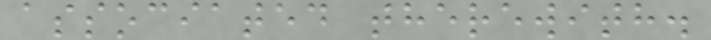associated therewith.
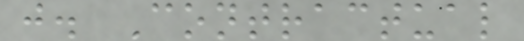j. Contractual
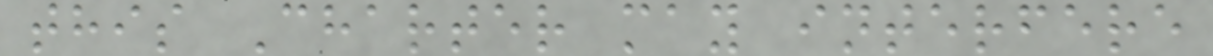this Charter may interfere
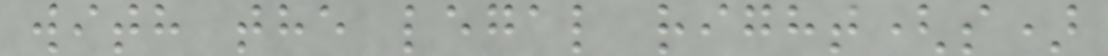with the legal right(s)
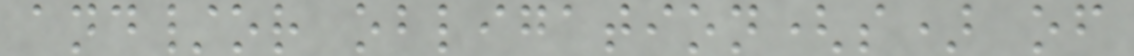and/or obligation(s) of
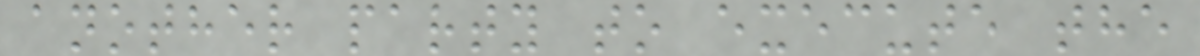another party to execute the
